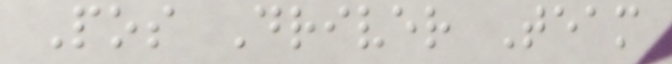Pos Driver Team
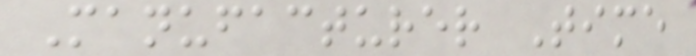Manufacturer Time
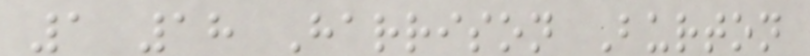1 18 Harrison Burton
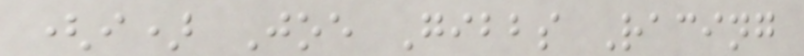(i) Joe Gibbs Racing
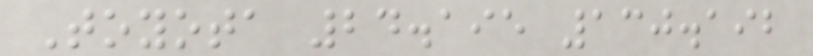Toyota 24.195 130.192
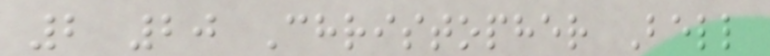2 20 Christopher Bell
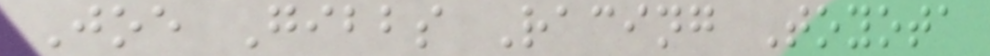Joe Gibbs Racing Toyota
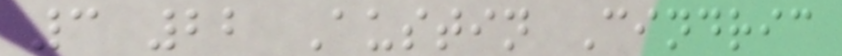3 22 Austin Cindric
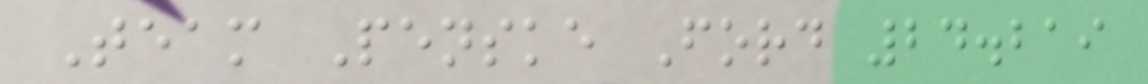Team Penske Ford 24.219
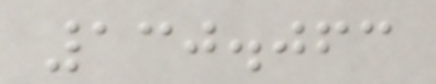130.063
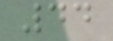44
